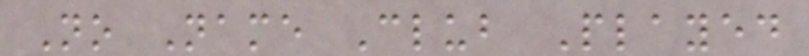No Name Club Played
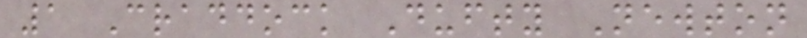1 Craddock Dufty Newton
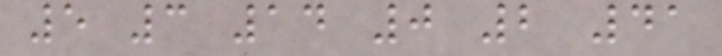5 3 14 0 2 41
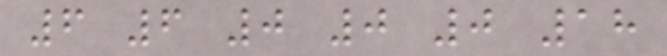6 6 0 0 0 18
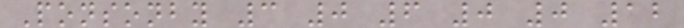Ponsonby 3 0 6 0 0 12
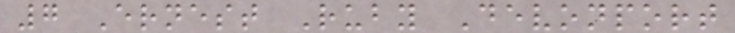7 Ernest Ruby Devonport
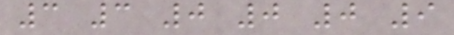3 3 0 0 0 9
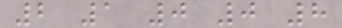2 1 0 0 8
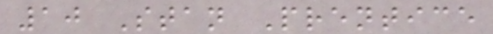10 Stan Prentice
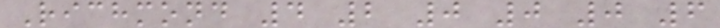Richmond 4 2 0 0 0 6
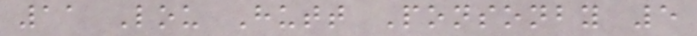11 Lou Hutt Ponsonby 5
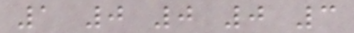1 0 0 0 3
